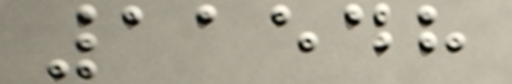11548
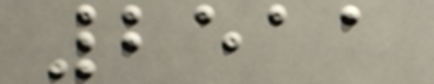2511
